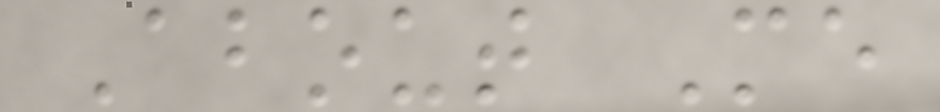About Me
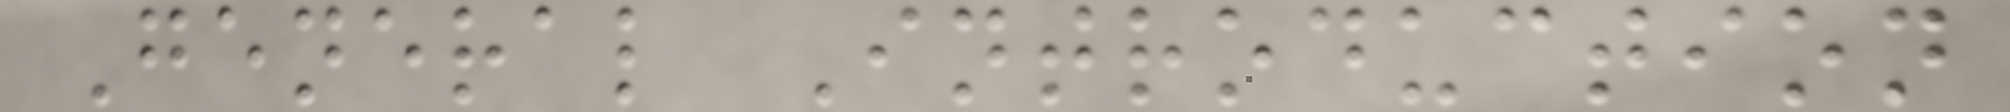General Introduction
